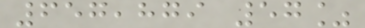657,879 57%
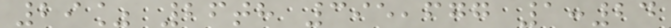29% 26th 395,677 1:24
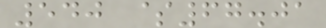540 $67.01
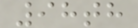98th
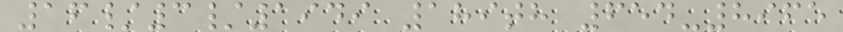16/3/1949 189th 654-8965
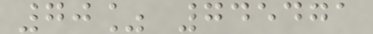70% 745471
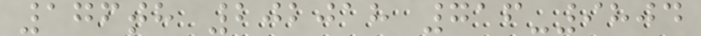176th 202018 716-9804
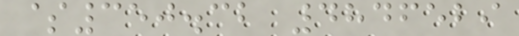$350.32 4846529
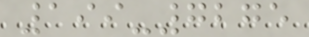199-7275
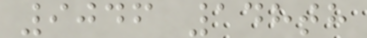9046 148th
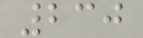230
